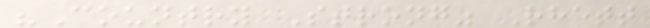"Country Strong" Rhett
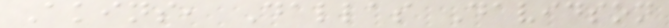Akins, Dallas Davidson
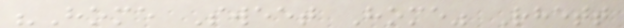"Home Sweet Home" Rhett
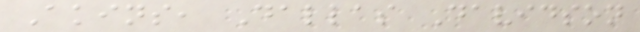Akins, Dallas Davidson
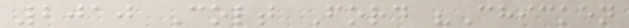2010 Colt Ford "Chicken
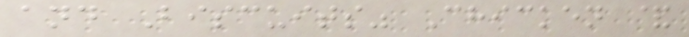and Biscuits" Chicken &
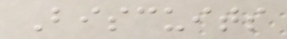Biscuits
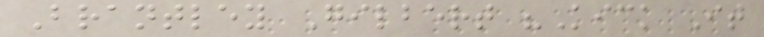Brantley Gilbert "Kick It
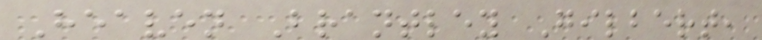Heaven Brantley Gilbert,
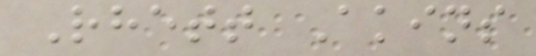Rhett Akins
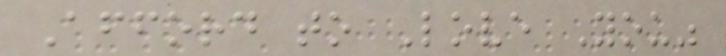Afford to Love You"
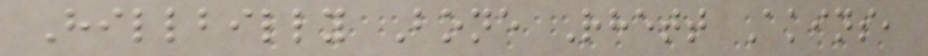Hillbilly Bone Rhett Akins,
